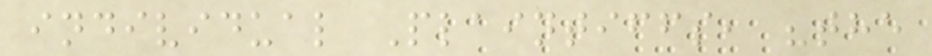individual Plaintiffs, "the
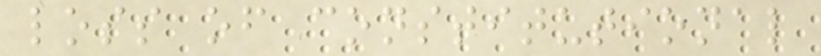loss of constitutional
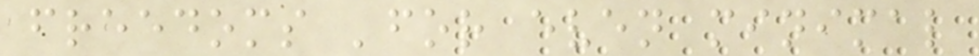freedoms 'for even minimal
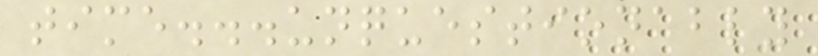time...unquestionably
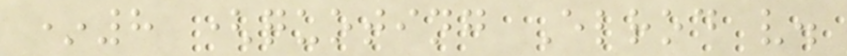*8 (quoting Elrod v.
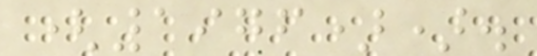(1976)).
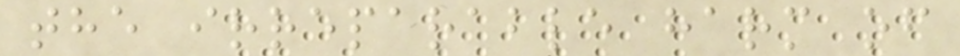the irreparable harm of
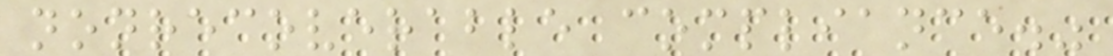nonrecoverable compliance."
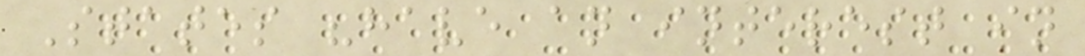States "have an interest in
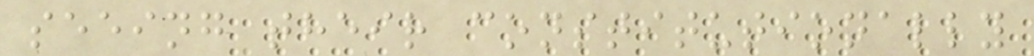seeing their constitutionally
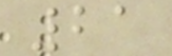21
